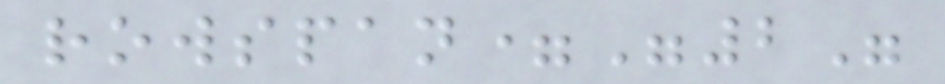rowspan="2"
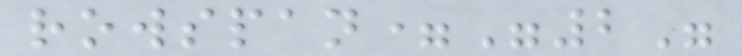rowspan="2"
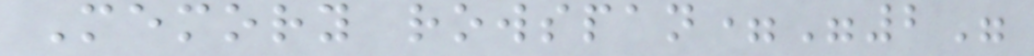Memory rowspan="2"
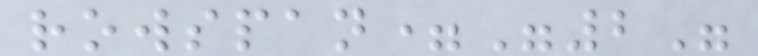rowspan="2"
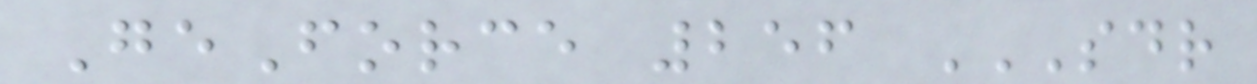GeForce 256 SDR
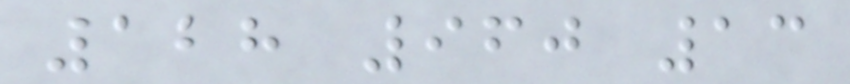128 960 13
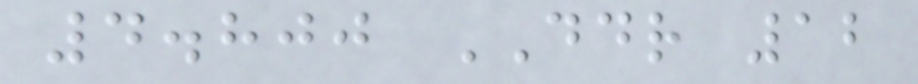4.800 DDR 12
